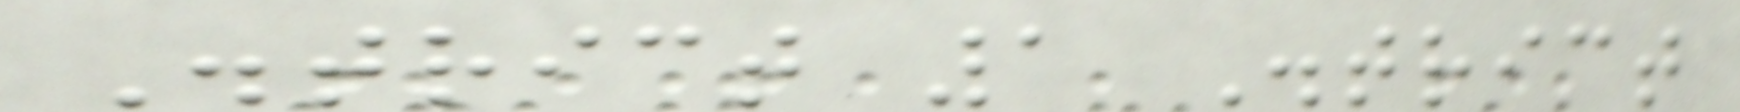District 1 District
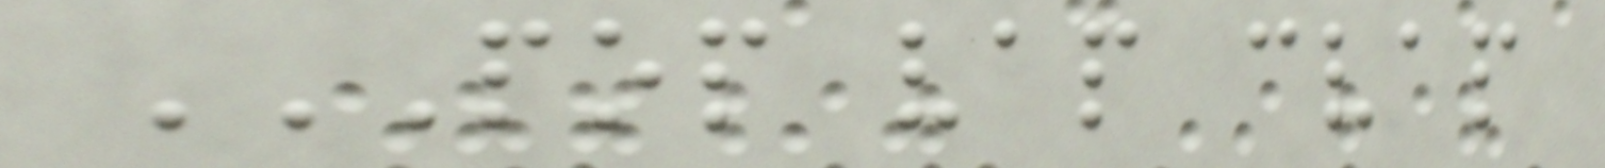POP VAP CVAP
